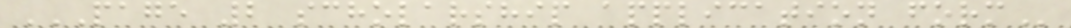PAGE 2 SCHOLARSHIP APPLICATION FORM
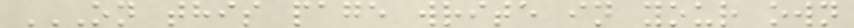ON THIS PAGE WRITE IN YOUR OWN
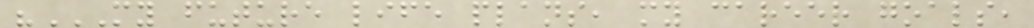"MY FUTURE LIFE PLANS, MY CAREER GOALS,
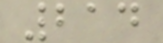214
